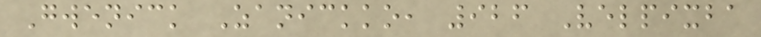Gwenick Zanickko, 926 Velpixba
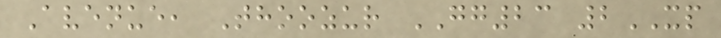Avenue, Thoozur GG23 2XP
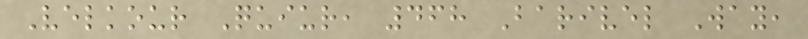Velkour Quiur, 468 Barivel Way,
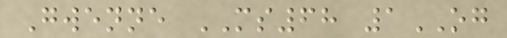Gwenne MS68 1OG
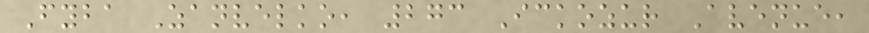Fyba Zanvelko, 273 Ickozur Avenue,
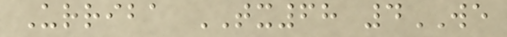Urriba TX68 4WE
